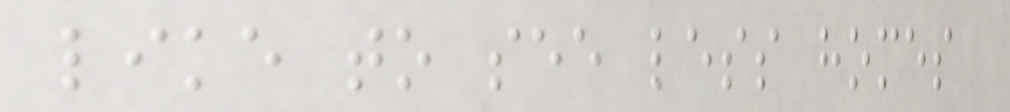like to see less homes
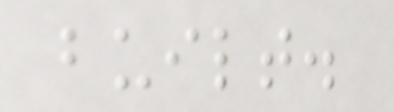built.
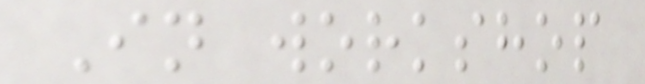In workshop
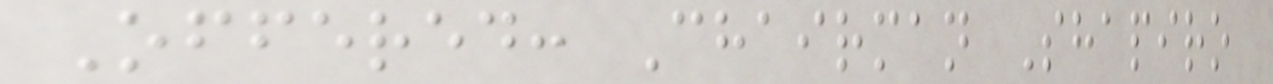Offered: Chairman Shapiro
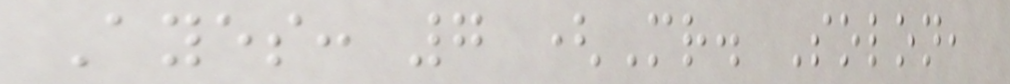Ayes: 7 (Mr. Solon,
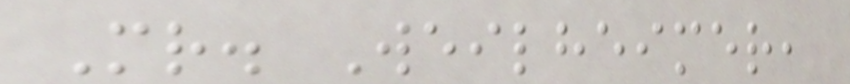Mr. Weilheimer,
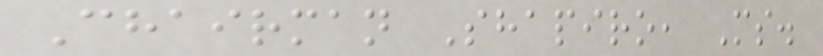Chairman Shapiro, Ms.
